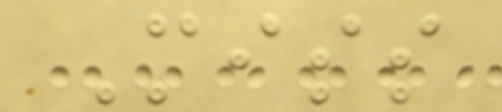Miss
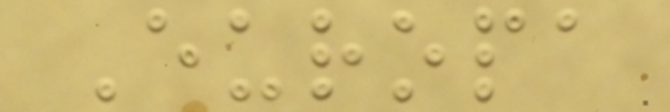Europa
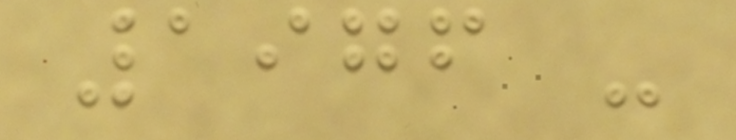1976 -
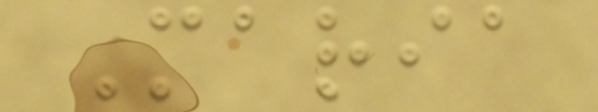Maria
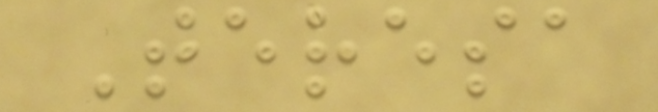Teresa
